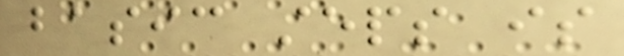basic steps is
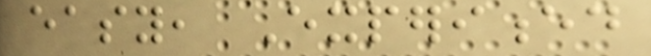easy, Experienced
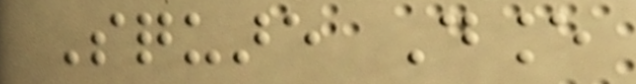Square Dance
